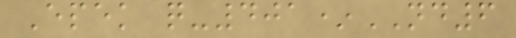Epek q-401*ND6
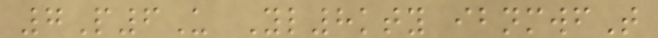7P6U Yl8kty ibnmwfT
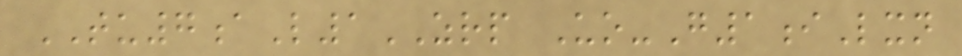TU7aL1ZRP Uo-G1iLxn
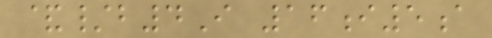&/b4I 16i5a
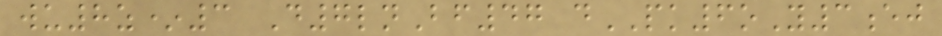wu8z*3 D7lnBf47 dPK6oY3ej
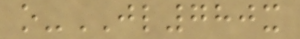o-JL780x
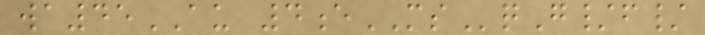wa45AU 4eMSqG/f/
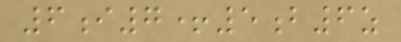6i7+5b6z
